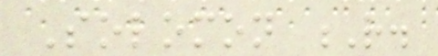Solomon R.
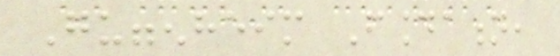Guggenheim Foundation,
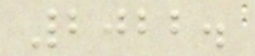2022.
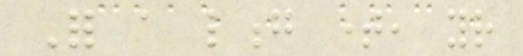For a long time, your
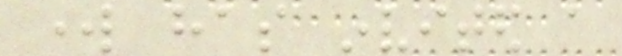work has invited a
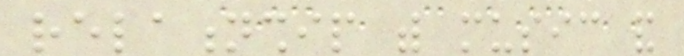relationship with music and
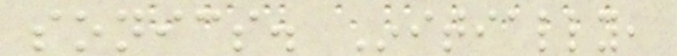sonics. Initially,
